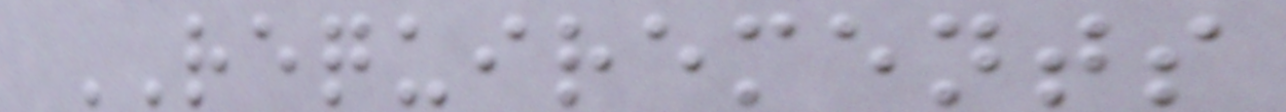REQUIREMENTS
